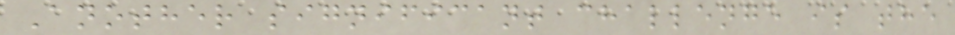Another significant challenge is the
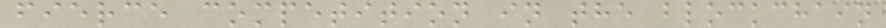fierce competition in the blockchain
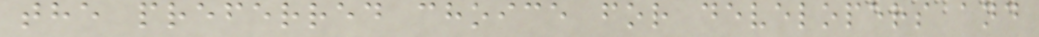the preferred choice for developers and
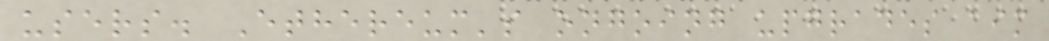users. Ethereum's ongoing upgrades aim
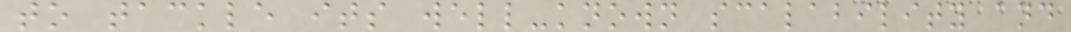to tackle its well-known scalability and
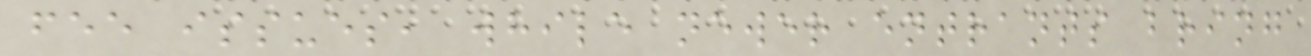fee issues, while newer entrants bring
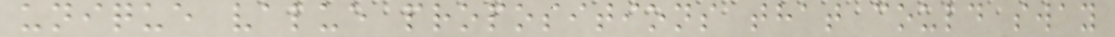unique value propositions that could sway
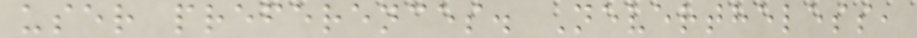user preferences. Nevertheless,
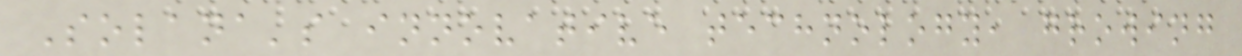Solana's innovative technology, growing
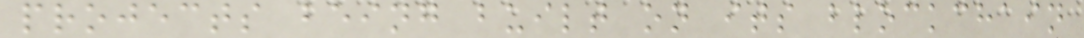projects being built on its blockchain
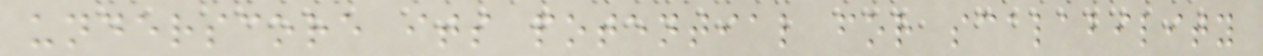underscore its potential for scalability
